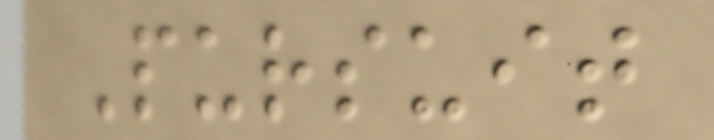Pursuit
